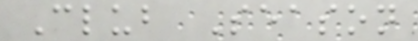Club Season
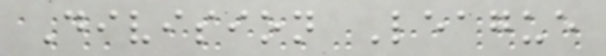Division League
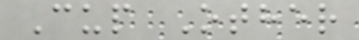Cup Other
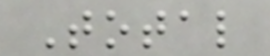Total
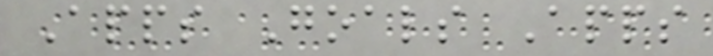Apps Goals Apps
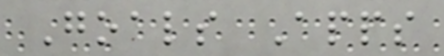Goals Apps
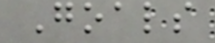Goals
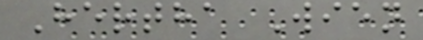Hertha Wien
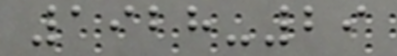1928-29
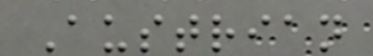Austrian
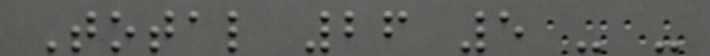Total 26 5 - -
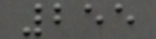255
